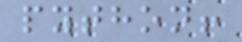python!
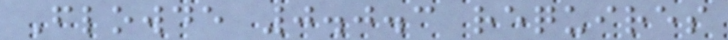Flowde 0.0.3 requires
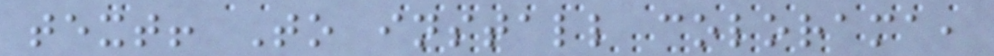text! To install colorama,
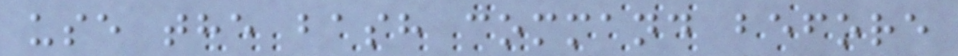use the bash command before
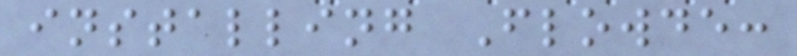installing Flowde:
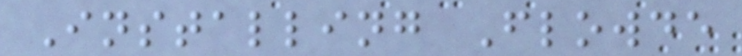Installing Flowde
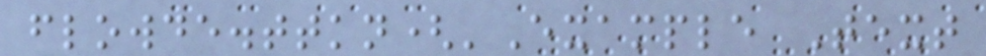flowde.ttkn('Example Text
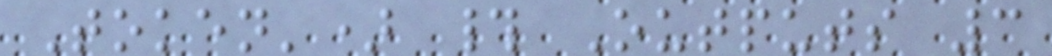Token') # Outputs 3
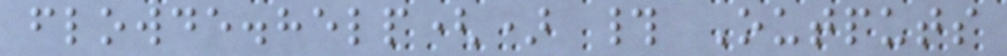flowde.help() # Outputs
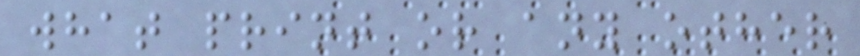what print or any other
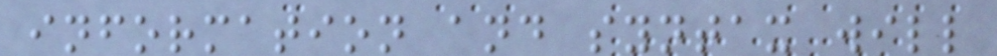information and syntax will
